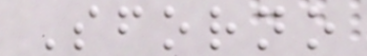Sforno
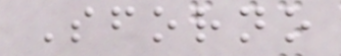Sforno
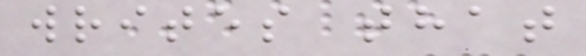writes that
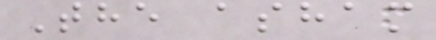The asham
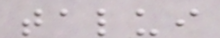talui
